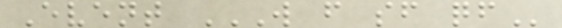Event W F SF QF
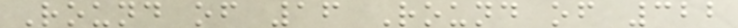Round of 16 Round of 322
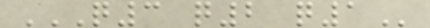Q3 Q2 Q1
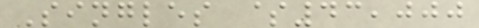Singles $43,000
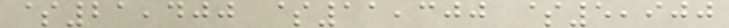$21,400 $11,300 $5,900
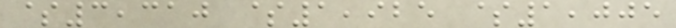$3,310 $1,925 $1,005
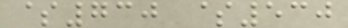$730 $530
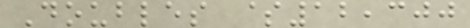Doubles $12,300
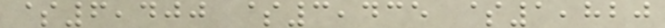$6,400 $3,435 $1,820
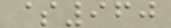$960
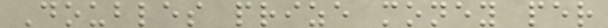Doubles prize money per
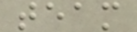team
